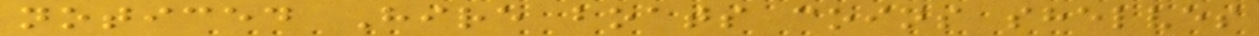noticed Hire boats coins shelves
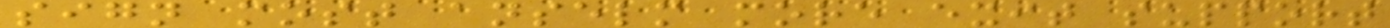sign most anselm more exit support
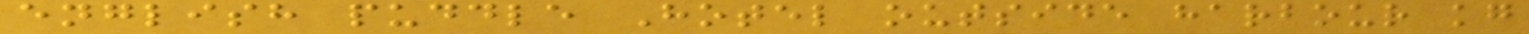english puddle Hotel outside harbour kg
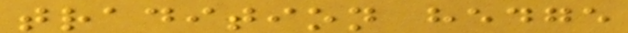tradition hedge
